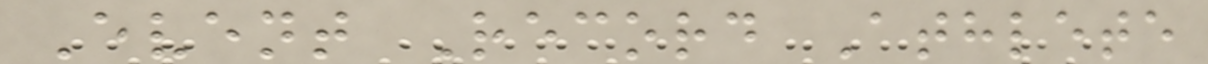Event Record Athlete
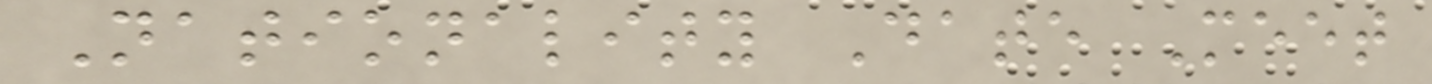Nationality Date Meet
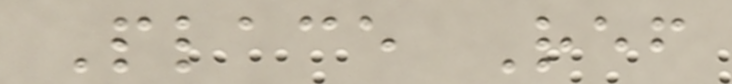Place Ref
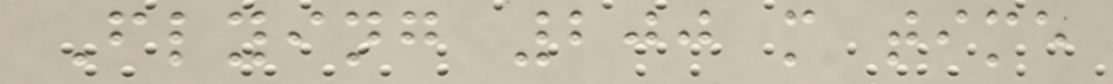Flying 200 m time
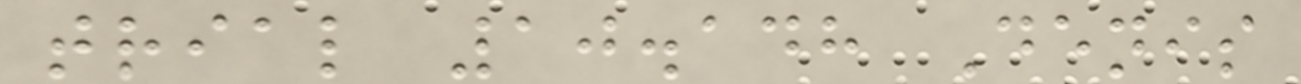trial 10.148 Denis
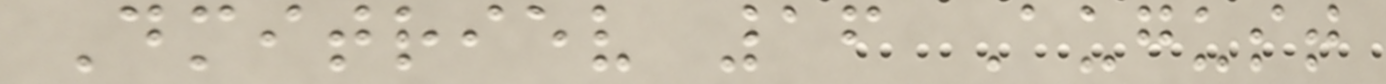Dmitriev 16 August
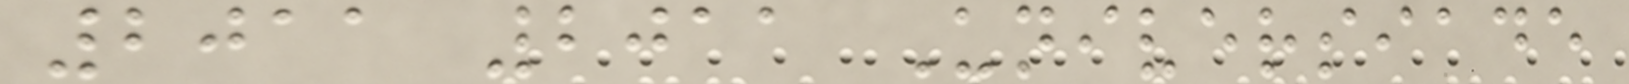2011 2011 Universiade
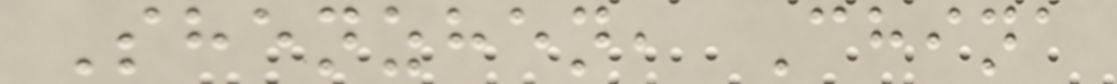Shenzhen, China
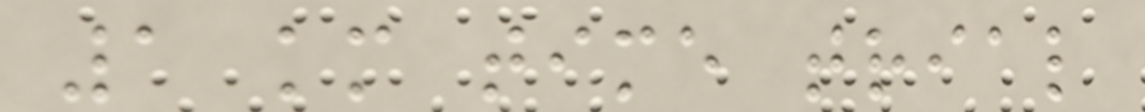1 km time trial
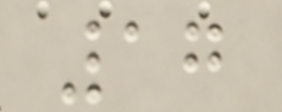17
